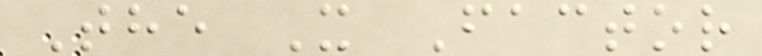The X Factor
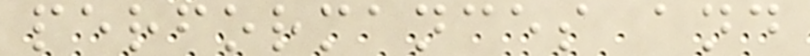performances and
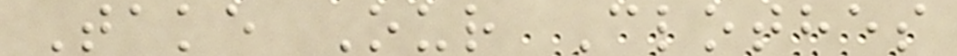Take Our Clothes
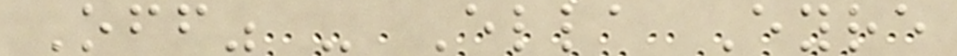Off" - Ella Eyre
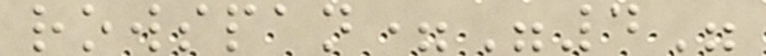rowspan="4"
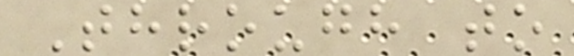Through to
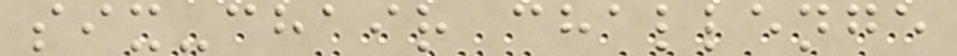six-chair challenge
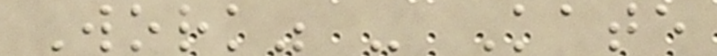Work" - Kate
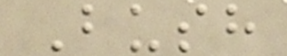Bush
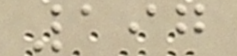197
